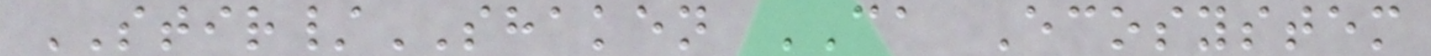STIR/SHAKEN CA Ecosystem
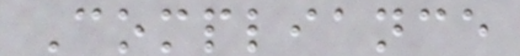Compliance
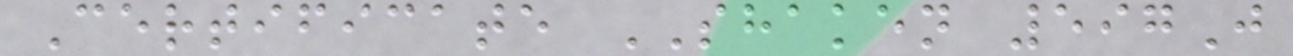Certificate SHAKEN 597J
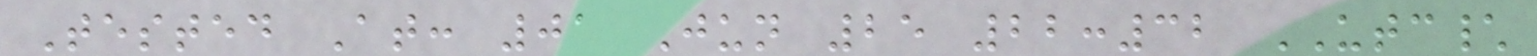Tested At: 01 Jun 25 22:32 UTC\
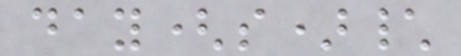day(s)\
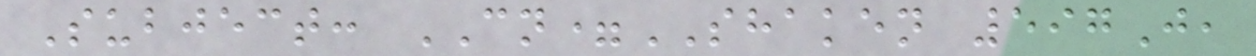Subject: CN=SHAKEN 597J,
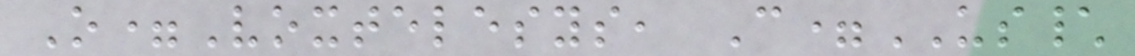O=Voxtelesys, C=US\
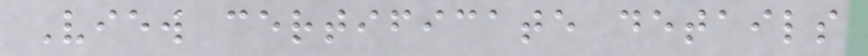View certificate details
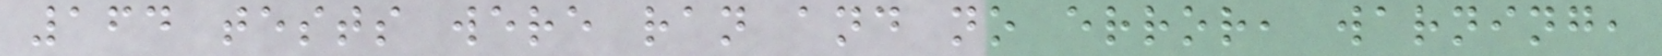164 tests were ran and no error, warning,
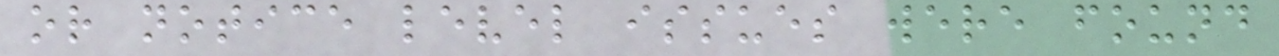or notice level issues were found
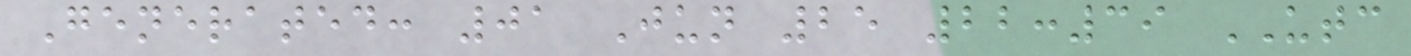Generated: 01 Jun 25 22:39 UTC
